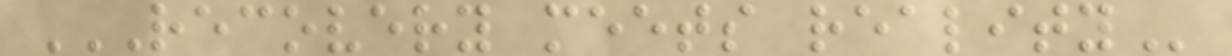RECOVERY MEETS REALITY
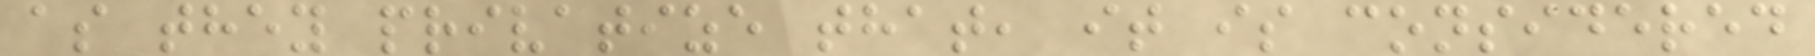as they privatize that, it is considered
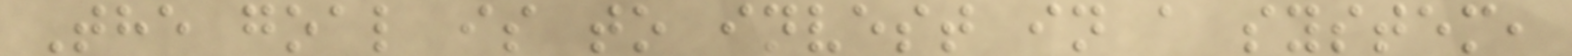The goal is to invest in a system,
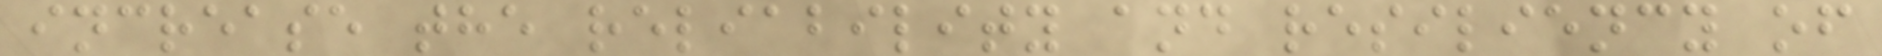increase the reliability and resiliency of
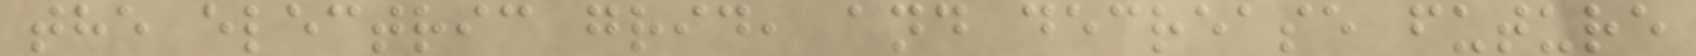the electric grid, and decrease future
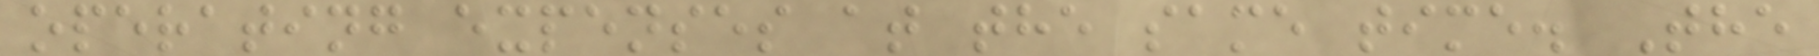operating expenses at the same time. The
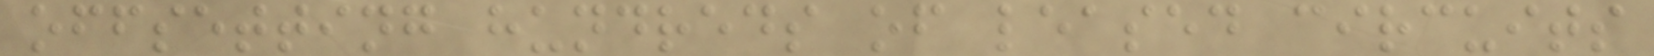offsetting hundreds of leased circuits
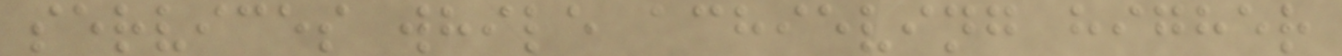services while achieving higher
